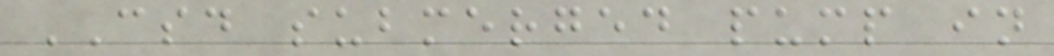CSD submerged pump in
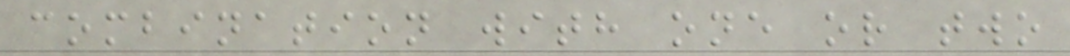combination with one or two
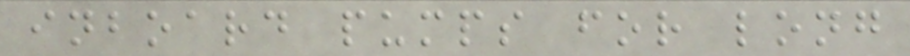inboard pumps for long
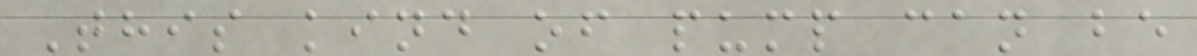This kind of pump can be
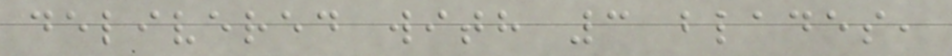delivered with 3 blades,
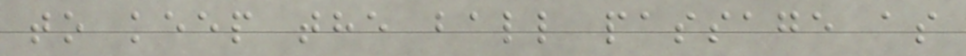to keep the ball passage as
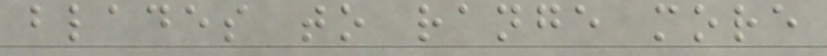blades to range more
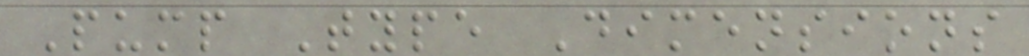Pump Type Dimensions
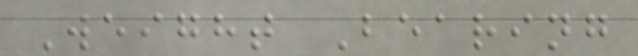Weight Bearing
